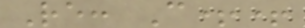Re: C++
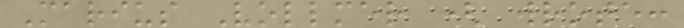Marius Vollmer ( wrote:
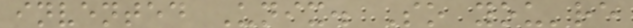invented Unix. So you're
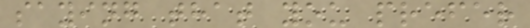saying that you prefer
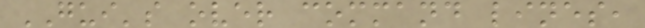GUI's over command lines,
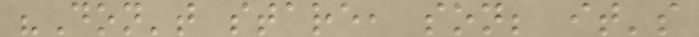"Don't stare, son; it's
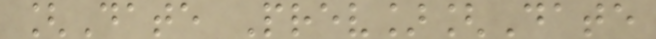[Date Prev][Date
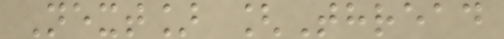Next] [Thread
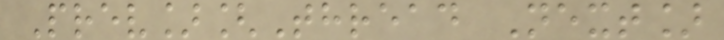Prev][Thread Next]
